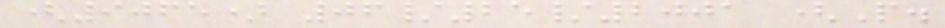(9065) 06/25/2001 (P.
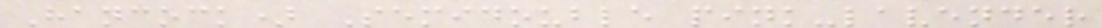Hancock) Semidouble pink-lavender
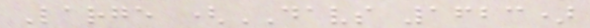Large (DAVS 1623)
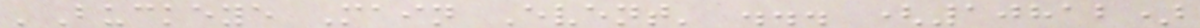'Buckeye Main Event' ... (10812)
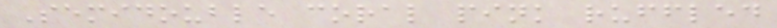Semidouble coral pink ruffled
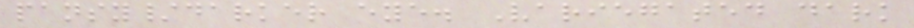pansy/darker eye. Variegated dark
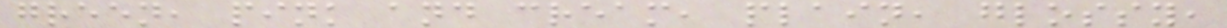green, pink and cream, plain, glossy,
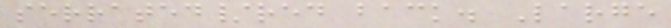serrated/red back. Large
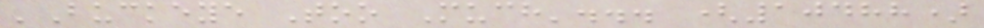'Buckeye Too Much'... (10488)
